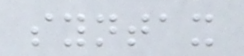syntax
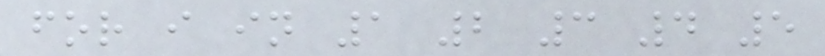for i in 1 2 3 4 5
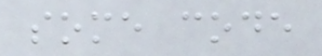some code
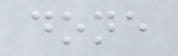done
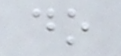do
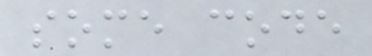some code
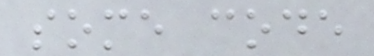some code
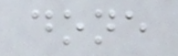done
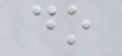do
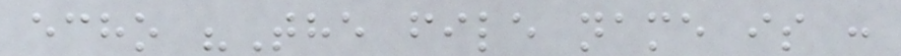echo "The file name is :
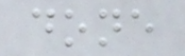done
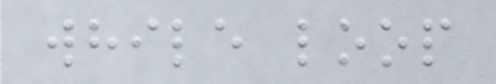while loop
